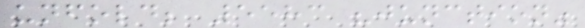unfold; 5583 "junction"
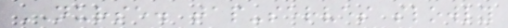NURSE. tap-serves slowly
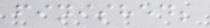finished;
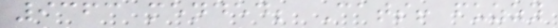9363 mended; Cats! fuzzy
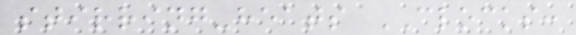stirring-heats CLOCKS:
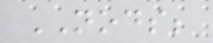NODS;
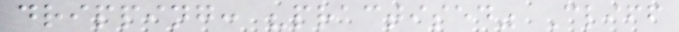dripping: "practised" Cliff
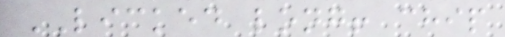LICKED long! chip
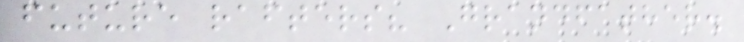future rafters? Grandfather.
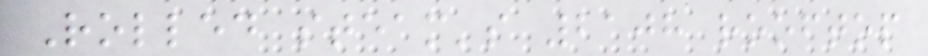Rolled steam's 2108 rooftop
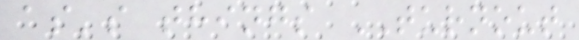as's things TURNOUT
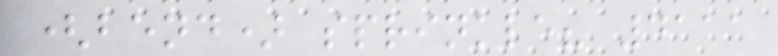(bend) sprinkle? 4111
